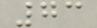73
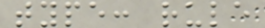type: rule
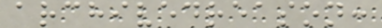archivedreason:
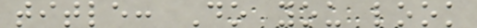title: Do you look
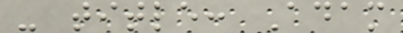- title: Adam
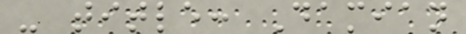- title: Damian
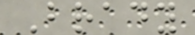Brady
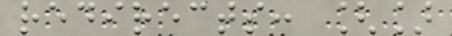redirects: []
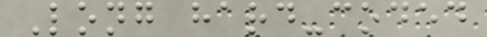Long hard-coded
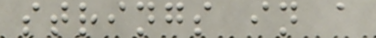strings in a
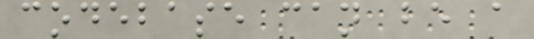codebase can be a
